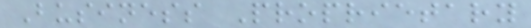Business Proprietary
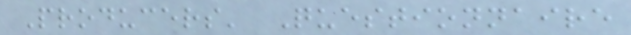Producers' Questionnaire
